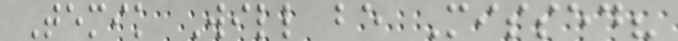Temik Will be Missed?
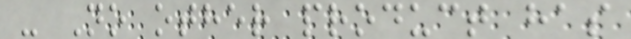- No other product has
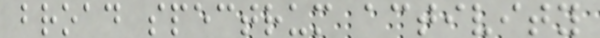broad spectrum activity
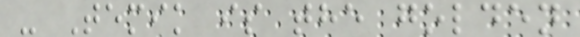- Temik is the golden
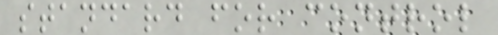standard for control
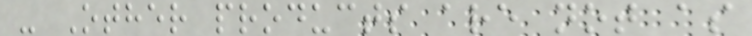- Other products are not as
